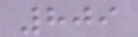809
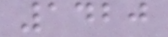1420
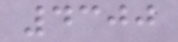4300
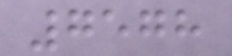7578
